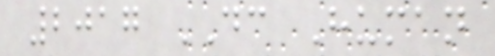2017 DC Human
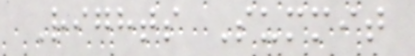Rights Summit
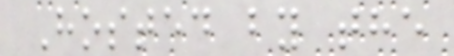Hosted by the
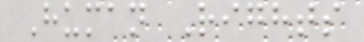Human Rights
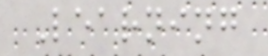Learning
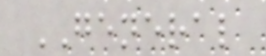GENERAL
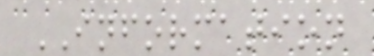INFORMATION
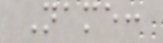Name:
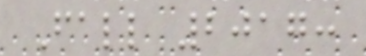Fall 2017:
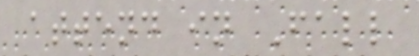attend in Fall
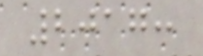2017:
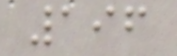196
